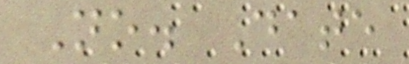No. Date
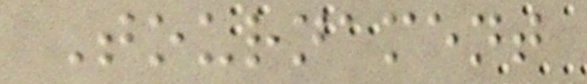Tournament
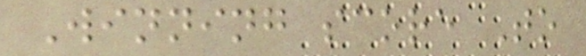Winning score To
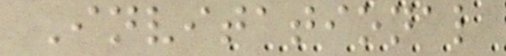Invitational
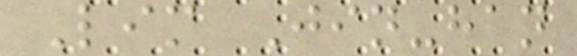Lim Jin-han
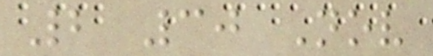2 30 Nov
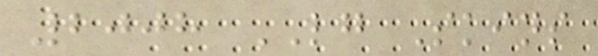2008 LG Skins
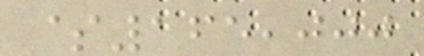$165,000
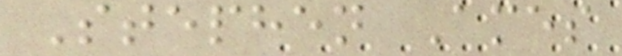Stephen Ames
